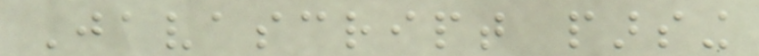Javascript parsing
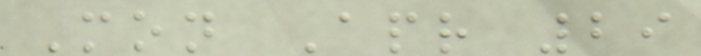Mon Apr 29
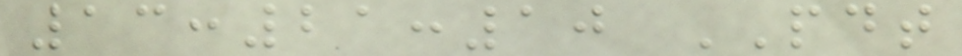13:21:10 PDT
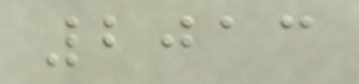2013
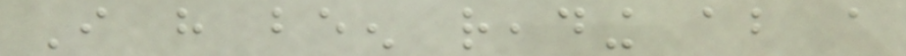I have been reading about a
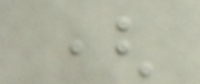(
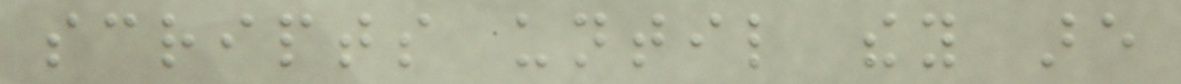scripts until they are
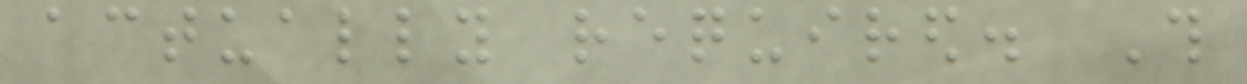actually required. This
